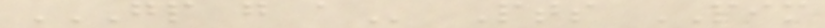GP G A Pts PIM
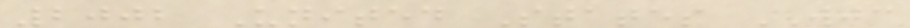2002 United States WJC
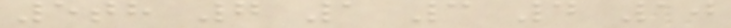5th 7 1 3 4 10
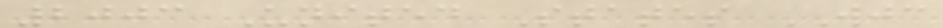2003 United States WJC
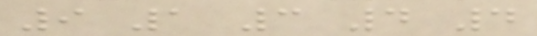9 1 3 4 4
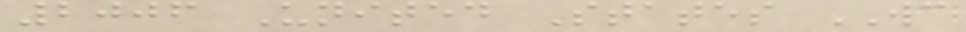2006 United States WC
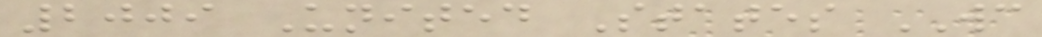2009 United States WC
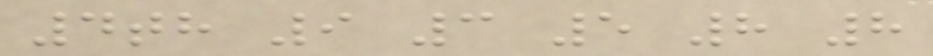4th 9 3 5 8 8
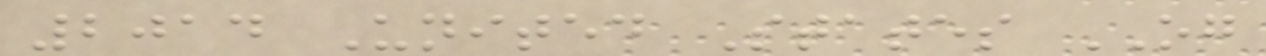2014 United States OG
